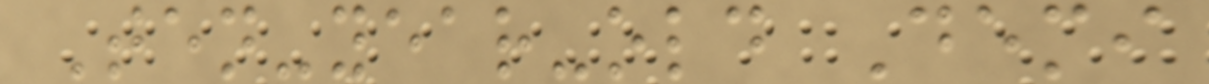Ten-year-old Demi
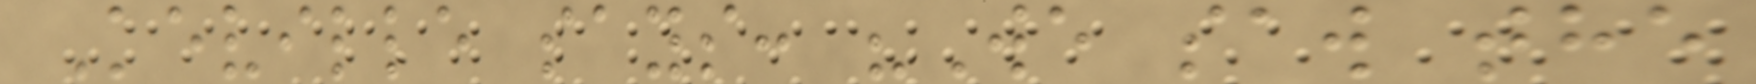Keville says: "We saw the
